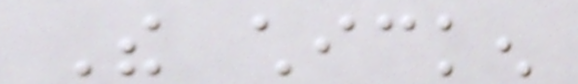The chicken
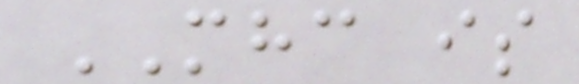MHC is
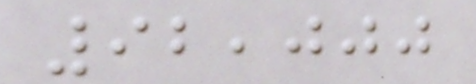92,000
